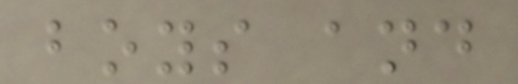boys and
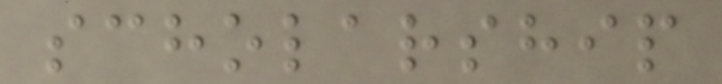scholarship
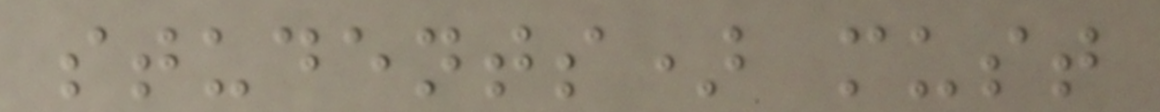students) must
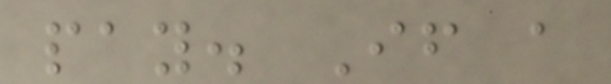pay. If a
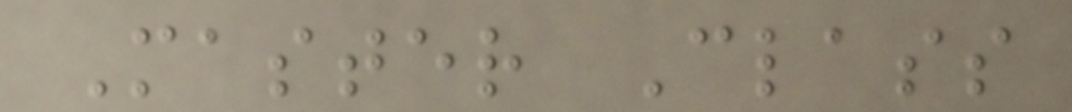Master Class
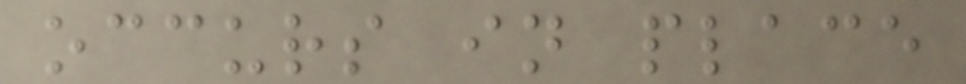occurs in place
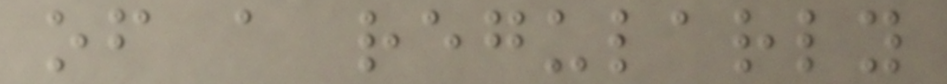of a regularly
